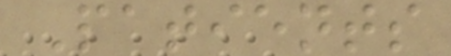Patients
